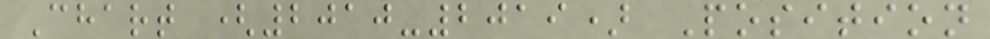Chart (2010-2019) Position
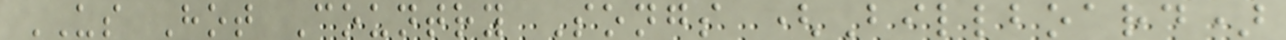US Hot Country Songs (Billboard)
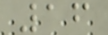16
